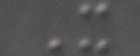X
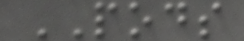PODS
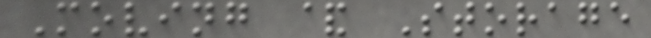Moving & Storage
